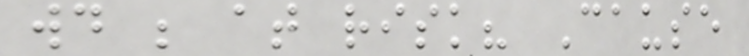would be at risk? Cause
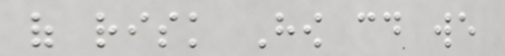of risk How could we
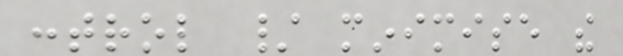control / minimise the
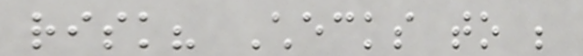risk? Checks to be
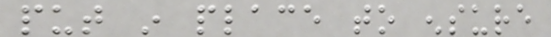put in place to ensure
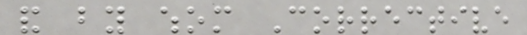and by whom Corrective
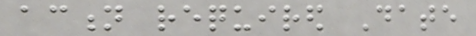action required Date
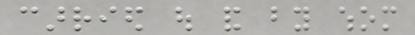carried out and by whom
